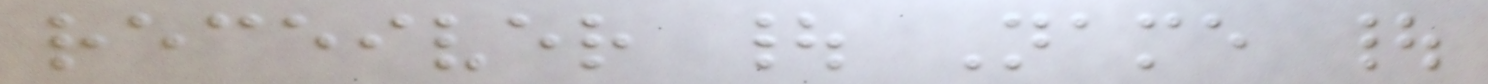receiver | Name |
